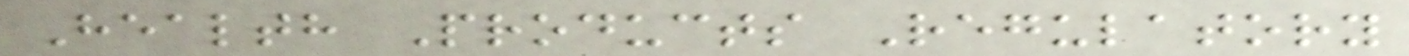Health Products Regulatory
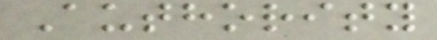Authority
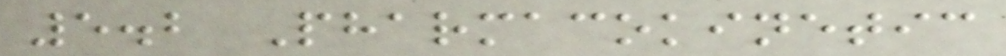5.2 Pharmacokinetic
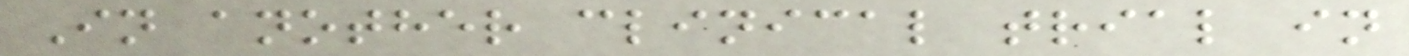In another clinical trial in
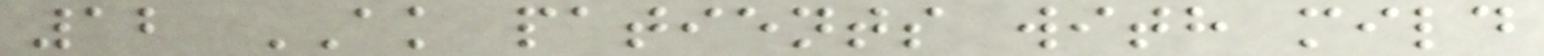12 AK patients with mild
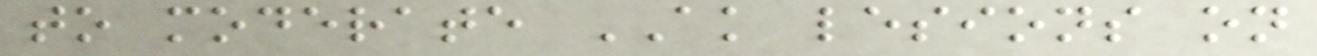to moderate AK lesions on
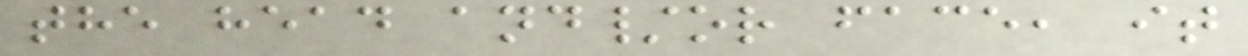the head and/or face, it
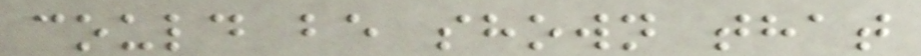could be shown that
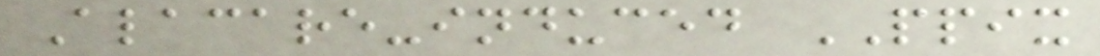Alacare-induced PPIX
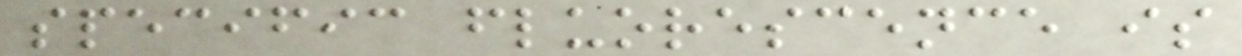specific fluorescence is
